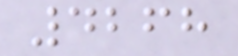4268
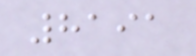8191
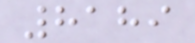8189
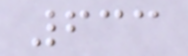633
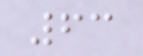63
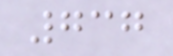737
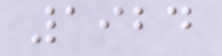1924
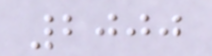2000
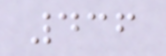436
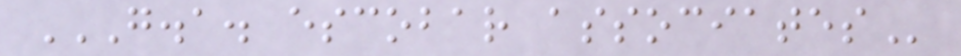G.A. ESCOBAR ASSOCIATES
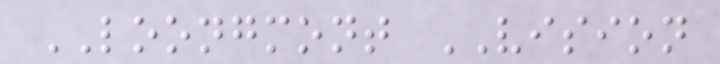LOONGMONT VISION
